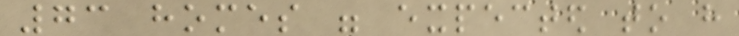73 homes were expected to have
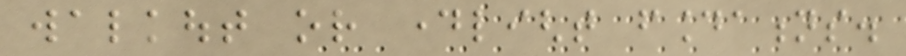walkout or daylight foundations.
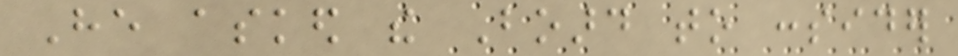He asked the Board to consider
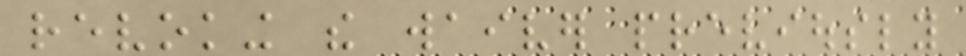revoking the waiver previously
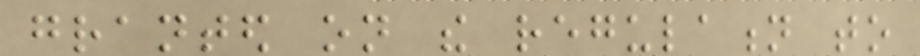granted on the regulation to
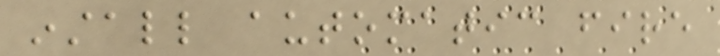install automatic fire
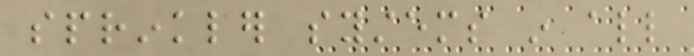sprinkler systems in all
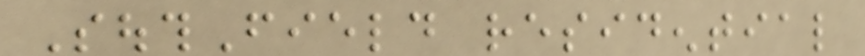SouthField residential
